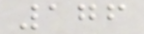176
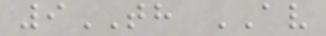9TH AV
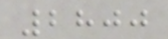2800
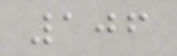106
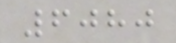6080
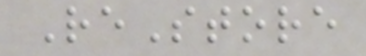ReStore
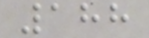188
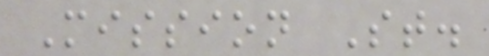Mission St.
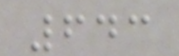643
